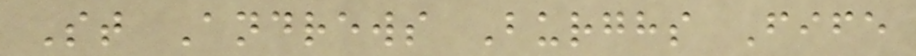St Andrews Burghs Fife
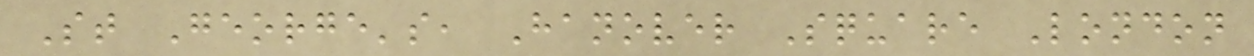St George's, Hanover Square London
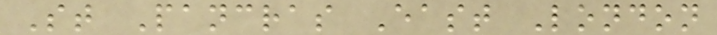St Pancras East London
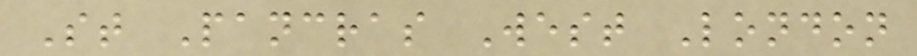St Pancras West London
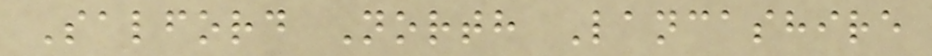Salford North Lancashire
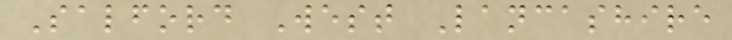Salford West Lancashire
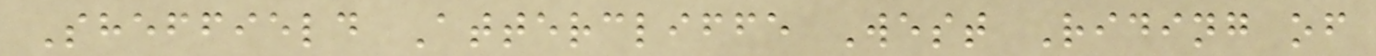Sheffield Attercliffe West Riding of
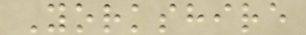Yorkshire
